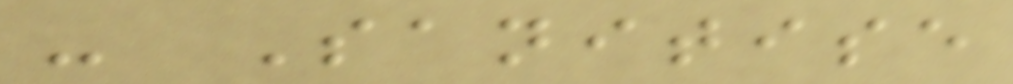- Sanitise
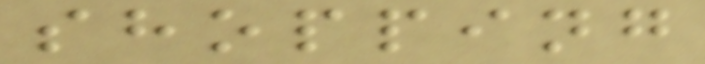shopping
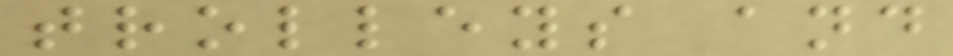trolleys and
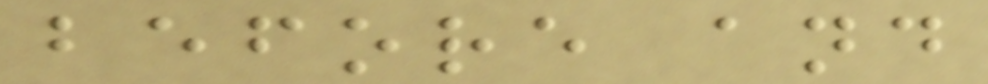before and
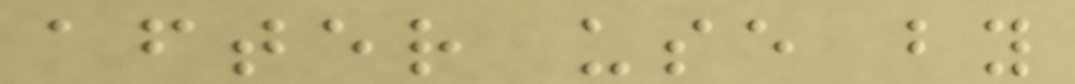after use by
